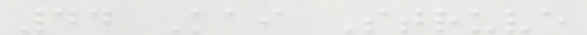44 Kai Struve
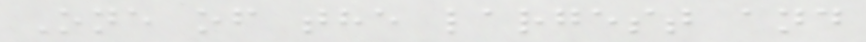One of the largest and
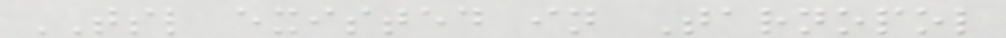TSL existed in Tarnopol
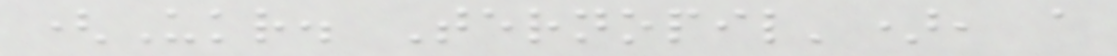(Ukr. Ternopil'), a
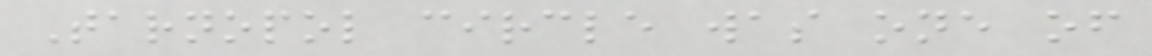Tarnopol circle was one of
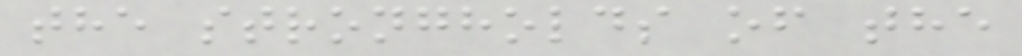the strongholds of the
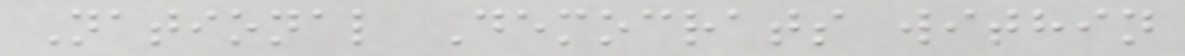National Democrats within
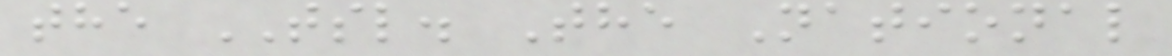the TSL. The National
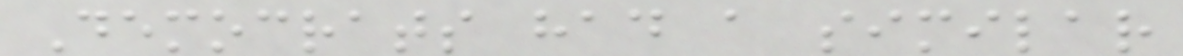Democrats had a similar
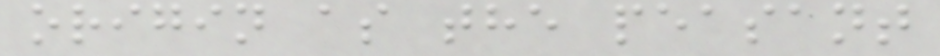origin as the peasant
